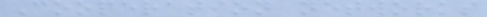Cooperation networks
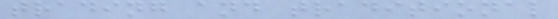trading and traditional
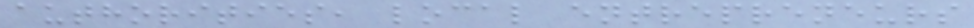authorities, local entrepreneurs
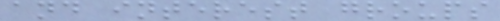and interest groups
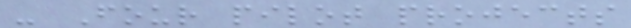- Four pilot projects
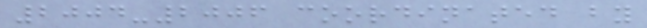2004-2006 coordinated by
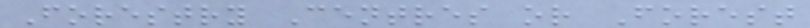Forestry Centres or Forest
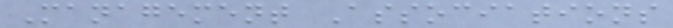Management Associations
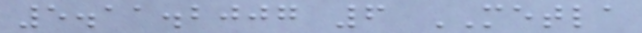5.11.2007 6 METLA
